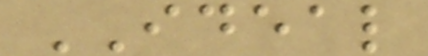IDEAL
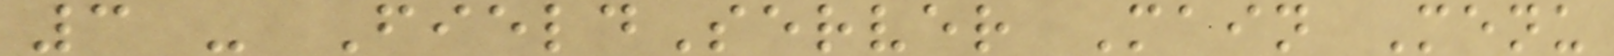3 - FieldServer Main Menu
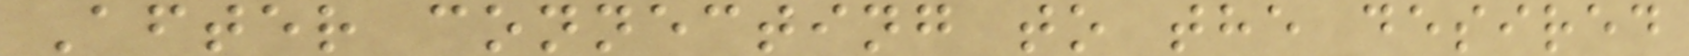After connecting to the desired
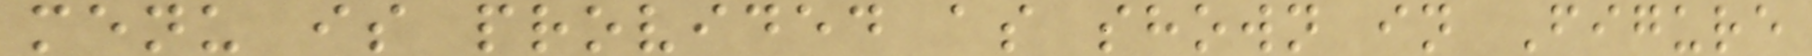menu is provided as shown in Figure
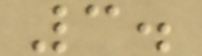3.
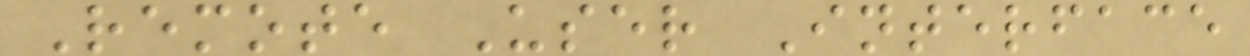Remote User Interface
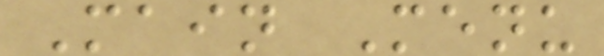Main Menu
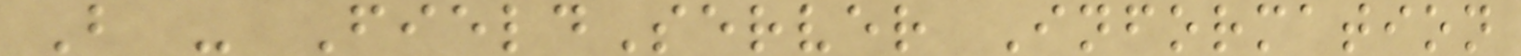B - FieldServer Information
